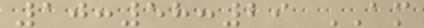10:58:29 AM
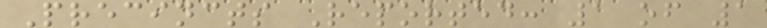Precincts Reported: 1 of 1
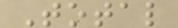Total
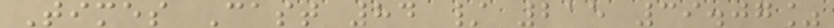Times Cast 84 / 215 39.07%
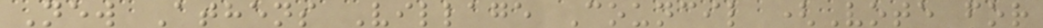New Athens Village Council (Vote for
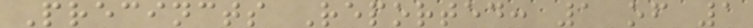Precincts Reported: 1 of 1
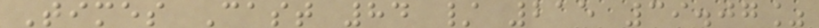Times Cast 84 / 215 39.07%
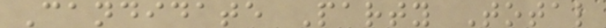Candidate Party Total
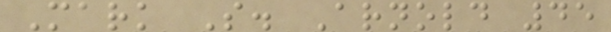Mark S. Arnold 45
